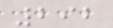292
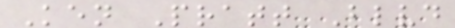Ken Pratt Blvd
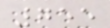755
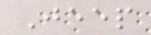Jeep
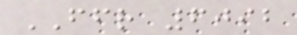FFR 6092
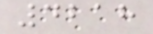4218
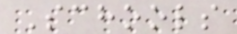Schools
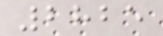2825
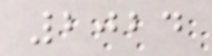2024
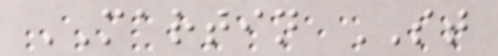MARTIN ST
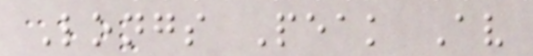Longs Peak Av
